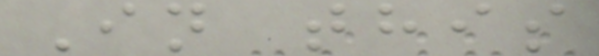In this
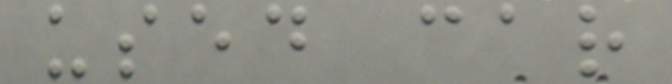used car
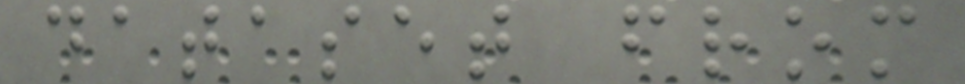dataset from
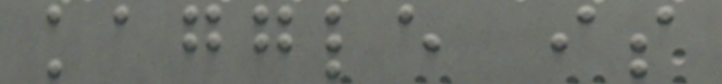kaggle is
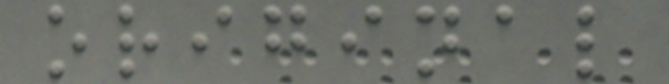original
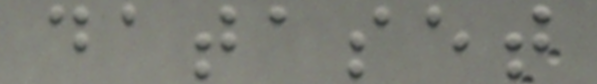dataset
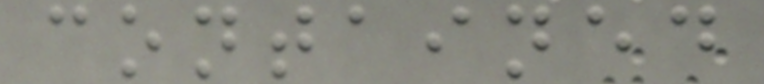contained
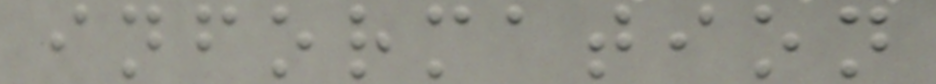information
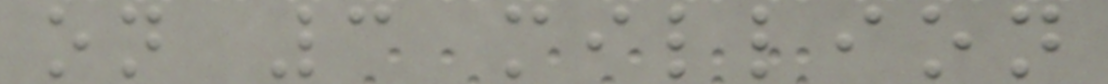on 3 million
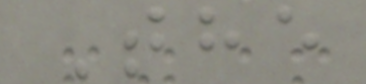The
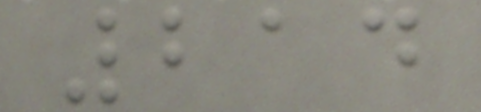214
